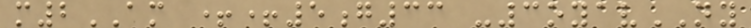m2AM ++5g33 -3oyavNY
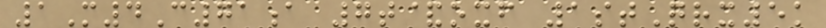1M4C71a 7t&oxf 1stQrx5k
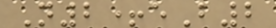N2+eB2
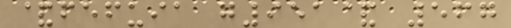&fefuia g951& 567
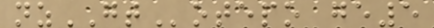nzGTotepo ge5
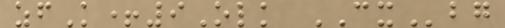zfK+9Olk CXbg
